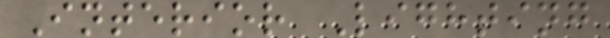Interior Lighting
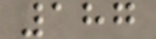187
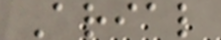Arial
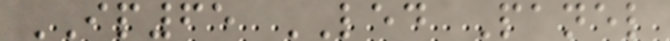IP65 LED Panel
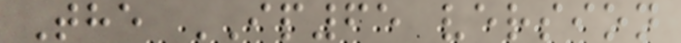The IP65 version
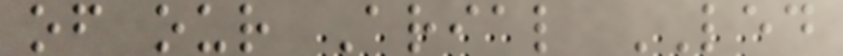of our Arial LED
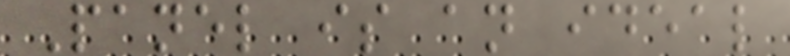Panel is an ideal
